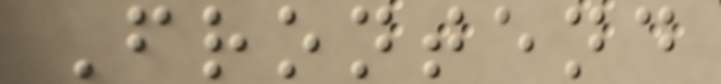Frontend
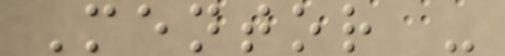Mentor -
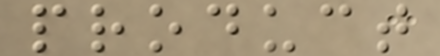product
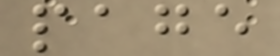page
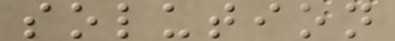solution
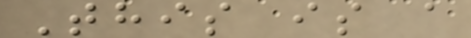This is a
